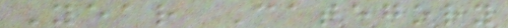Year Category
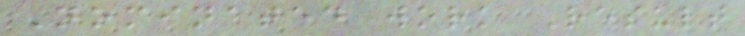Nominated work Result
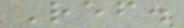Ref.
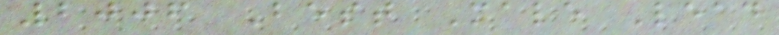2006 Best Male Lead
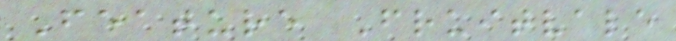Feature Fruitvale
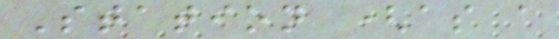Station (as a
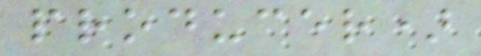producer)
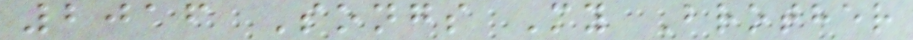2016 Songs My Brother
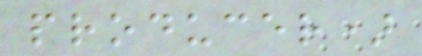producer)
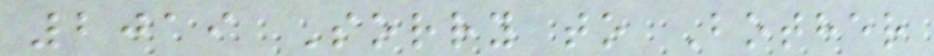2019 Sorry to Bother
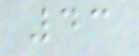43
